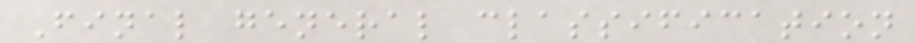Final general classification
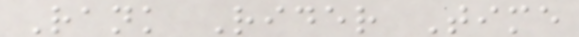Rank Rider Time
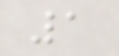1
